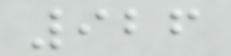926
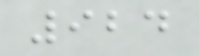924
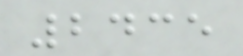2435
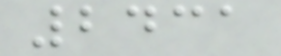2431
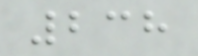238
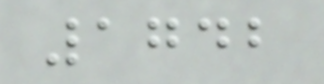1742
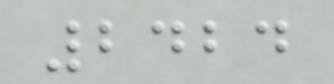2424
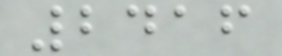2416
